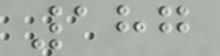187
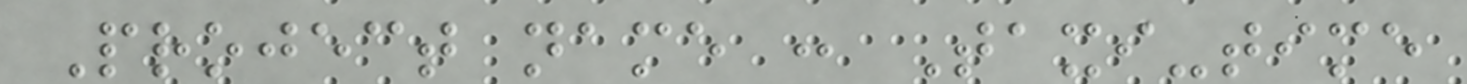Project name : Taxi-time
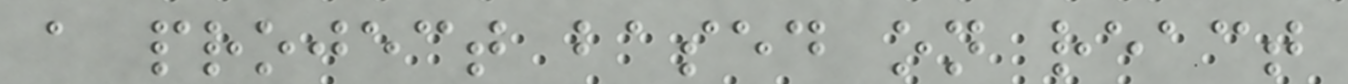a project based on react
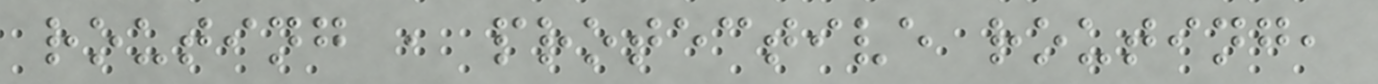routing , protective routing,
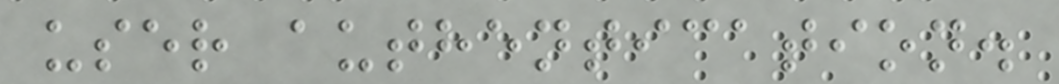user authentication.
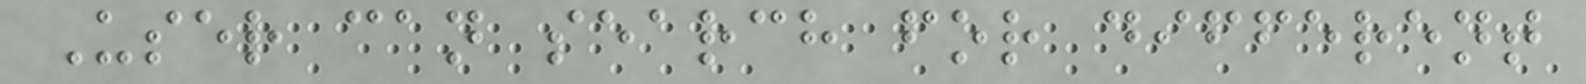User can search for different
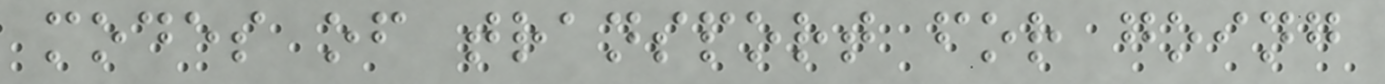modes of transport for going
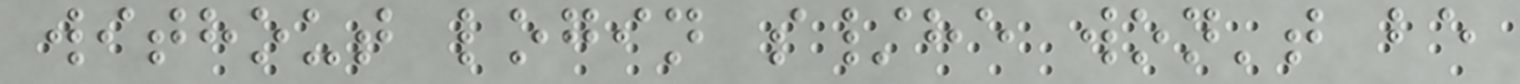without login s/he won't be
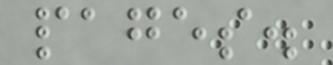pages.
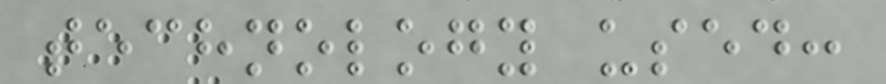technology used:
